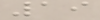19
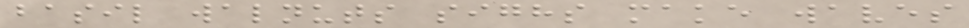basil walnuts sighs make waves
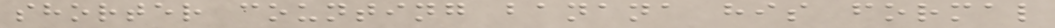shorter counting banana his formal
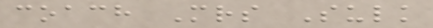coach Mrs Sulk
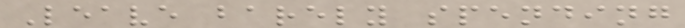Leave barely spending
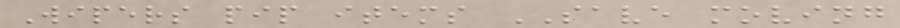Wipers pip items SAVE moving
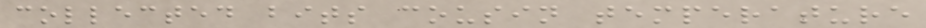collected bits cousin temperature
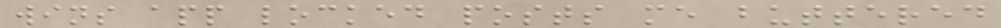wins app locked posts me buttered
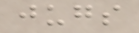jugs
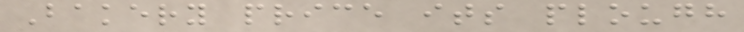Bakery price its plough
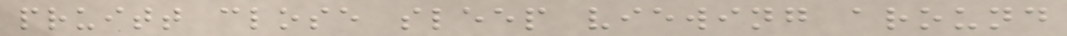pruitt close sleep viewing around
